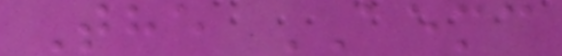The AEMC
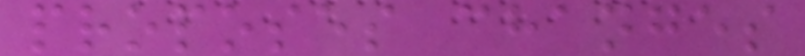proposes changes
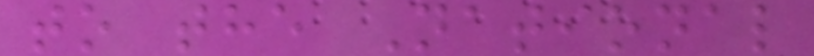to the National
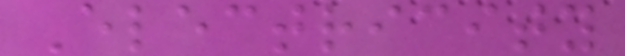Electricity
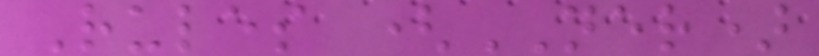Rules (NER)
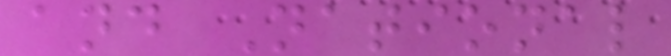and National
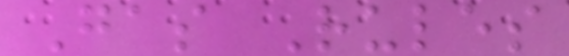Gas Rules
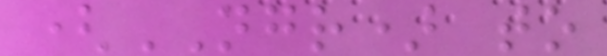(NGR) to
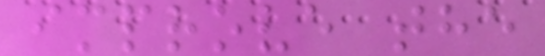improve the
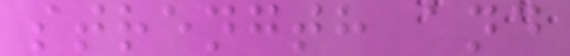strength and
